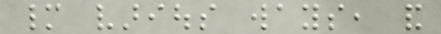many various ways, and
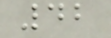42
